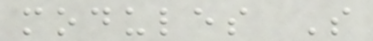modules S
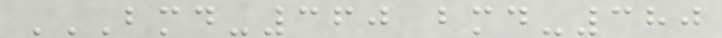BMD-360 BMD-380
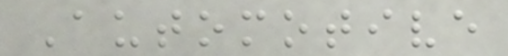Automotive
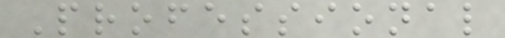Professional
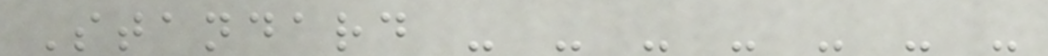Standard - - - - - - -
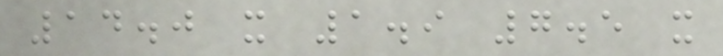14.0 x 1.9 7.5 x
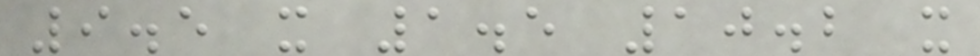9.5 x 1.5 10.2 x
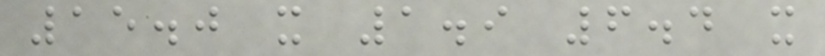15.0 x 1.9 6.4 x
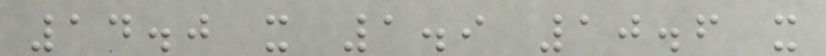14.0 x 1.9 10.6 x
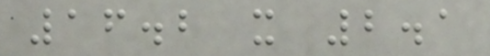16.2 x 2.1
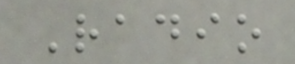Radio
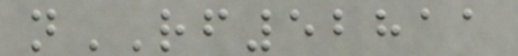nRF52811
